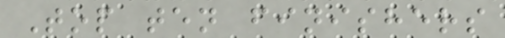Top ten finishers
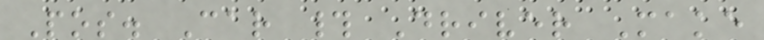Pos. Car # Driver Make
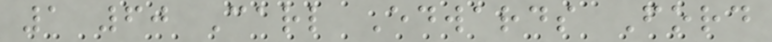1 60 Carl Edwards Ford
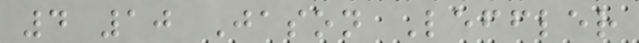4 10 Jason Leffler
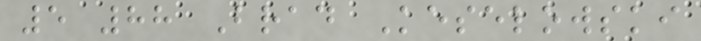5 88 Brad Keselowski
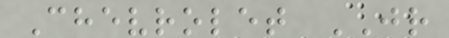Chevrolet JR
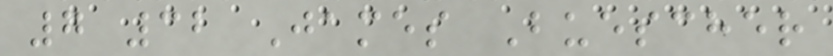7 32 James Buescher
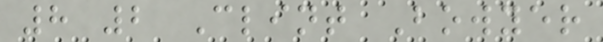8 2 Clint Bowyer
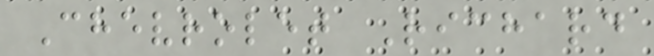Chevrolet Richard
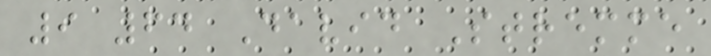9 64 David Stremme
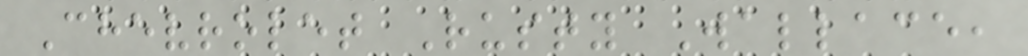Chevrolet Rusty Wallace,
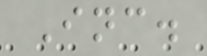Inc.
